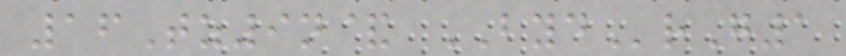16Tz9n& BYDrG1
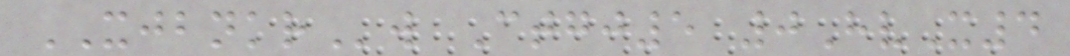XJBNKRw Ctgj5 0HvX4
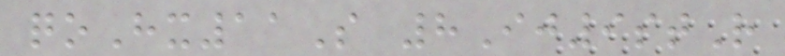qoHx11S 8Ij9stR
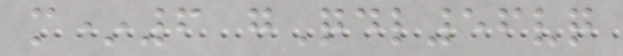m*6 gQdl56vq
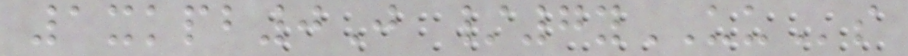1xkpb0J /7yUUs
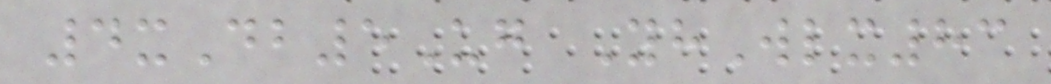4xDb5Ug YhWlx83
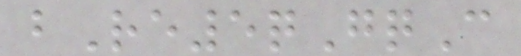bRe5qGqC
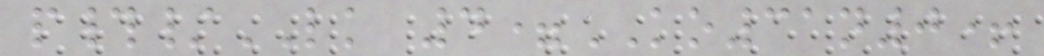p#/LK 4=KO31n0+
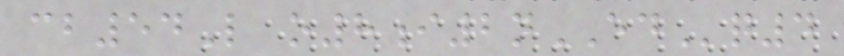cb54L o8i2nEDq4
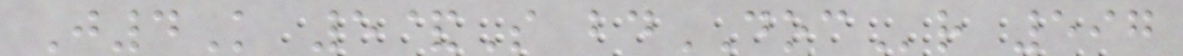J4K 5&S bdDOCr 597
